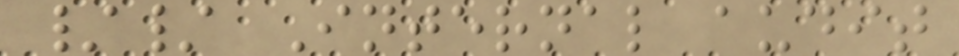// Internal audit
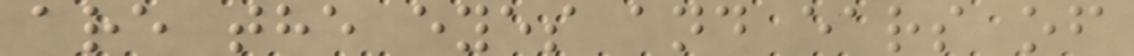are the eyes and ears of
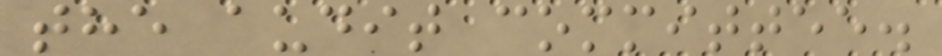the audit committee.
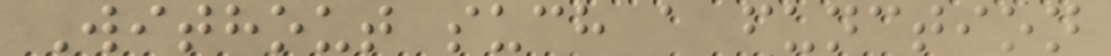Without such a function
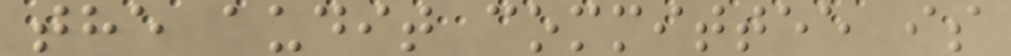the audit committee is
